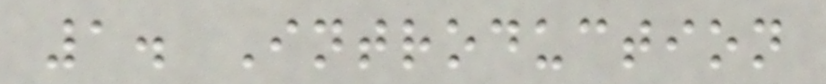1. Introduction
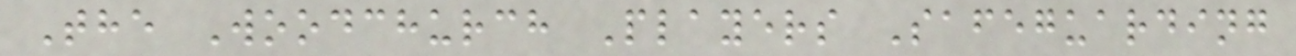The Woodchurch Players Safeguarding
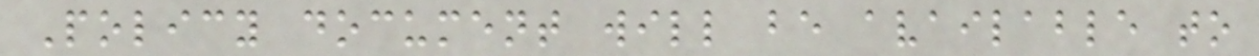Policy document will be available to
